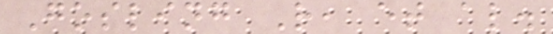Gosling R, et al.
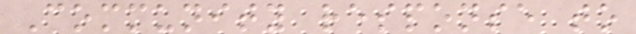Community response to
